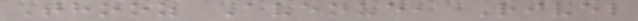Thooz Avenue, Rivel
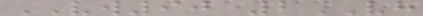VW90 2VH
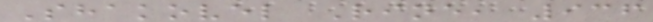Shakovel Rine, 936
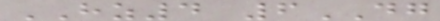HZ4 6DG
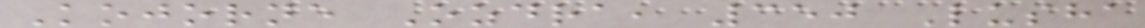Kojorne Ozdra, 350 Lusha
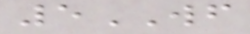5WF
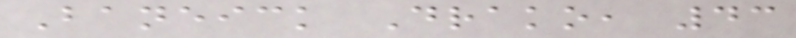Baneick Drako, 43
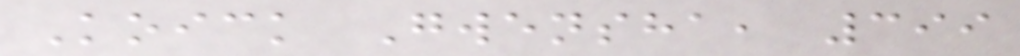Koick Gwensha, 399
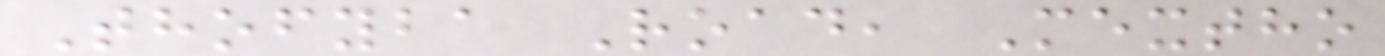Thofyba Road, Mextho
